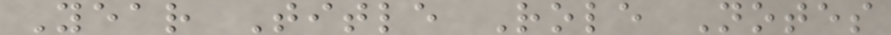Year Title Role Notes
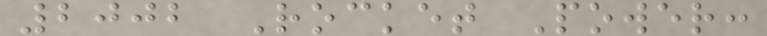2002 Rocket Power:
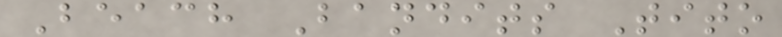Beach Bandits Tito
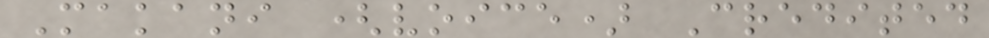Makani (voice) Credited
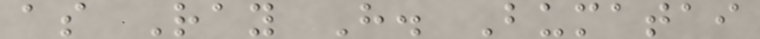as Ray H. Bumatai
